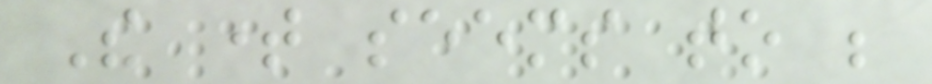The time seems to be
